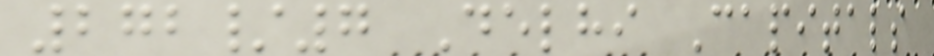272/7 Delhi Capitals
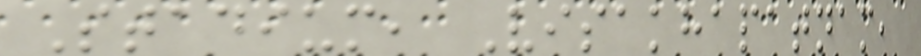Stadium, Visakhapatnam,
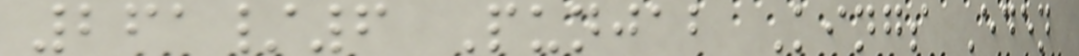261/6 Punjab Kings Eden
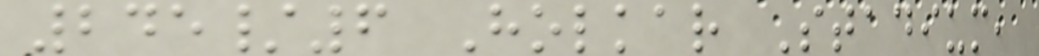245/6 Holkar Stadium,
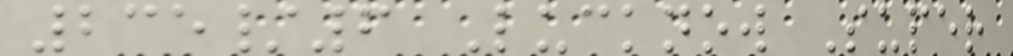235/6 Lucknow Super
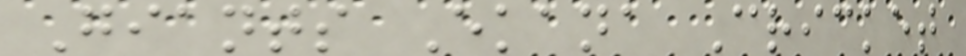Giants Ekana Cricket
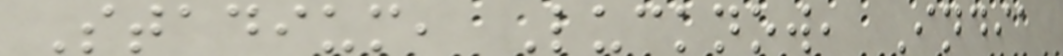Stadium, Lucknow, India
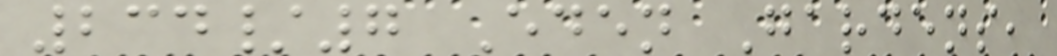234/7 Eden Gardens,
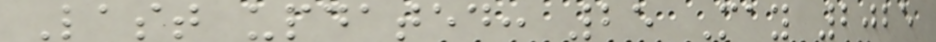Last updated: 25 May 2025
